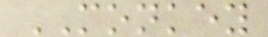MONKEY
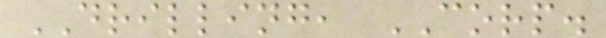DRILLING, CORP.
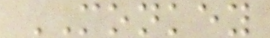MONKEY
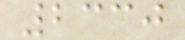2330
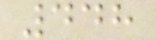448
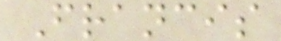Francis
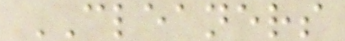CLEANERS
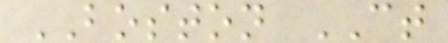BOSTON CT
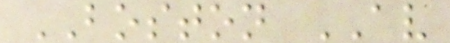BOSTON AV
